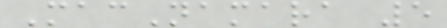MacNamara 5
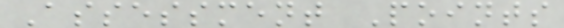Assessment Points
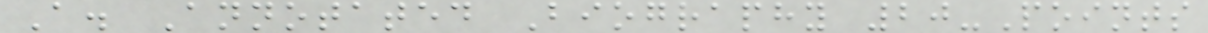A. Annotated Biography 20-Points
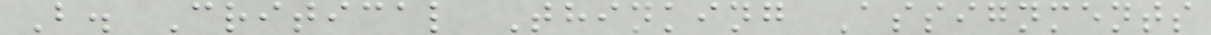B. Critical Thinking Assignments
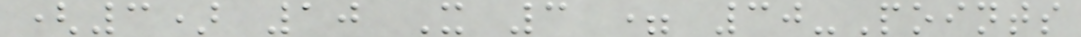(3) 10 X 3 = 30-Points
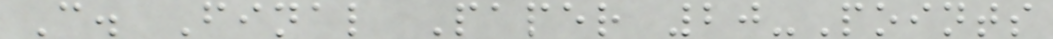C. Final Paper 20-Points
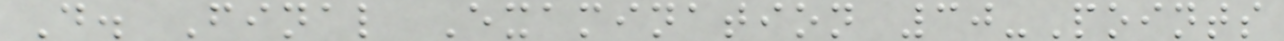D. Final Examination 30-Points
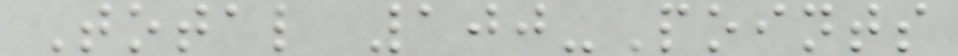Total 100-Points
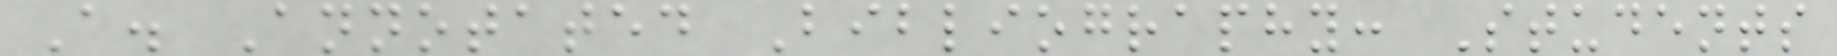A. Annotated Bibliography: Students
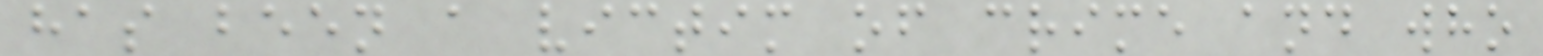has been a victim of crime and who
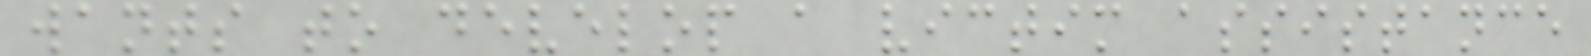wants to develop a victim assistance
